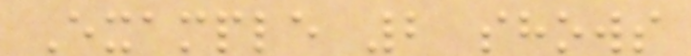Example 2 shows
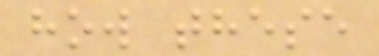how these
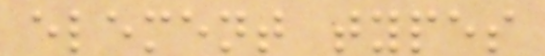element types
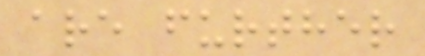are further
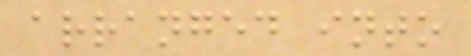arranged into
